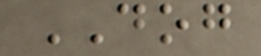DOG
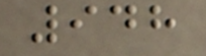948
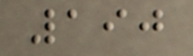190
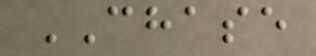CHASE
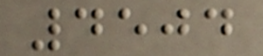4504
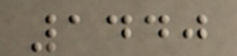1440
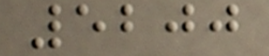5200
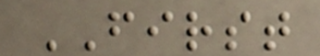FIRST
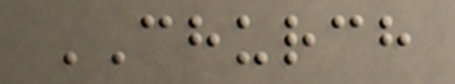CHURCH
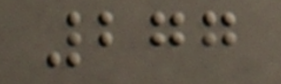277
